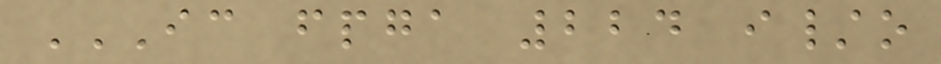IC FPGA 224 I/O
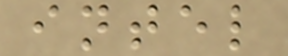intel
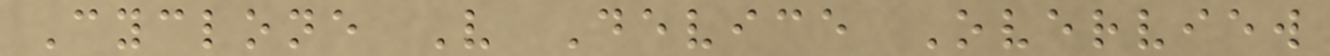Cyclone V Device Overview
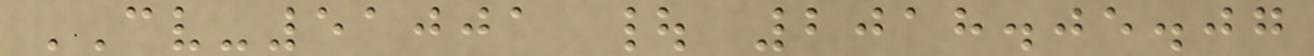CV-51001 | 2018.05.07
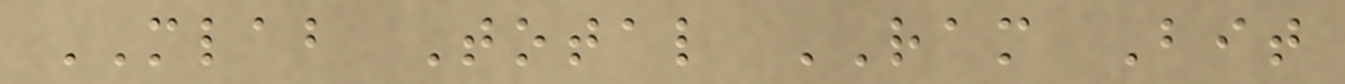MLAB Total RAM Bit
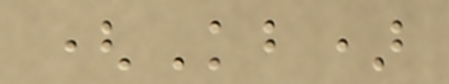(Kb)
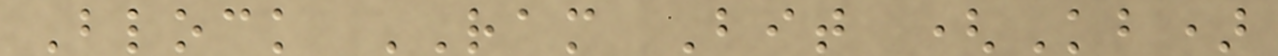Block RAM Bit (Kb)
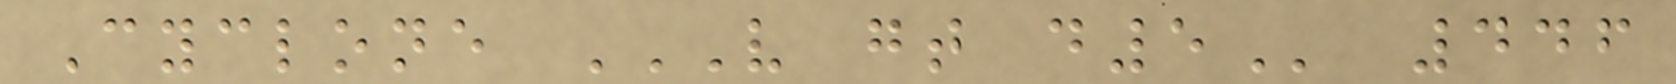Cyclone V GT D5 446
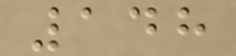148
